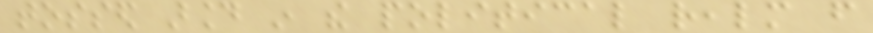tossed around in the political realm from
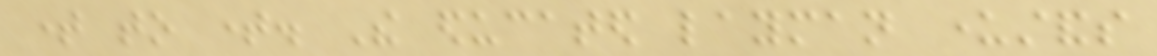time to time. The educated layman understands
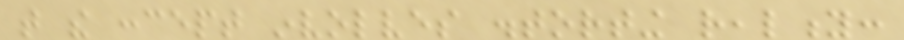that the concept involves distorting reality:
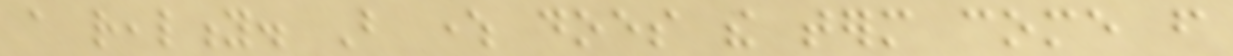a reality. But where does the term come from
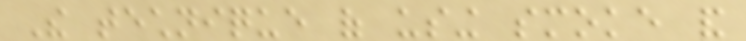The technique of using smoke and
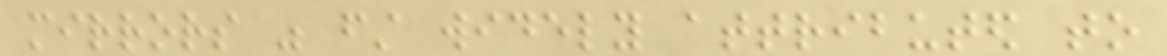mirrors was first widely attributed to
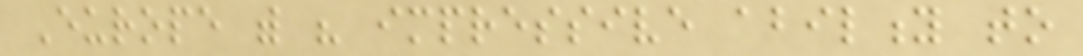Europe with his impressive ability to
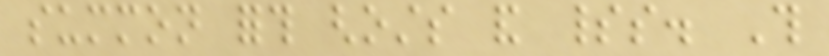summon forth ghosts and spirits. This
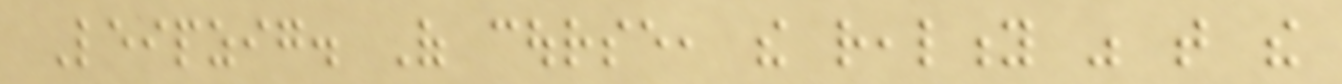Leipzig. Of course, the reality was that the
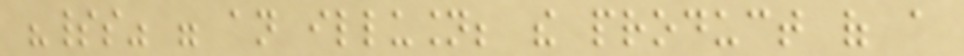"spirits" were an illusion; the product of a
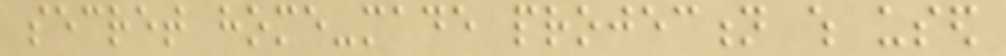secret home-made projection which used
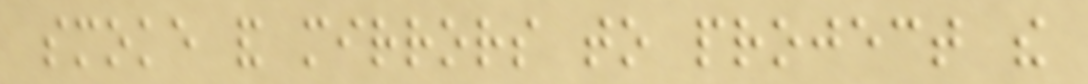smoke and mirrors to project the
